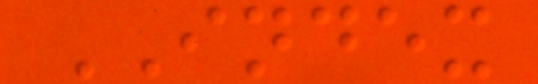INDEX
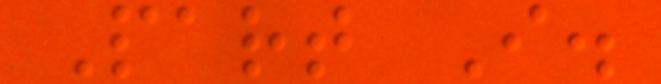Part I.
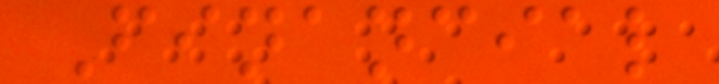Financial
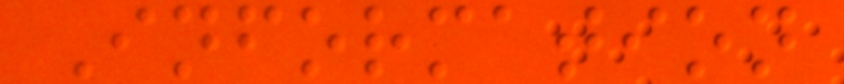Information
